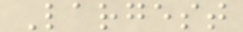Largest
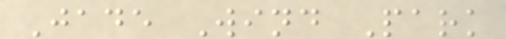Jade Wind Park
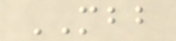MBB
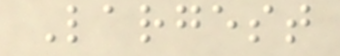Largest
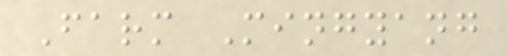Farm Mingyang
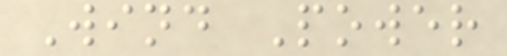Wind Power
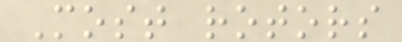Most rotors
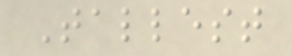Tallest
